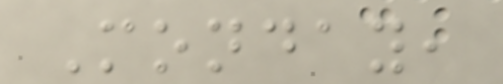Monday,
